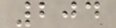204
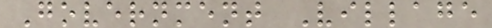Government Village
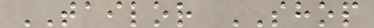TAILOR SHOP
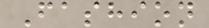Fashion
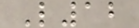L12
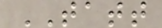TATT
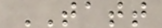TATT
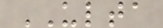ULTA
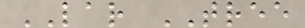LAR TREE
